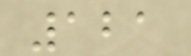121
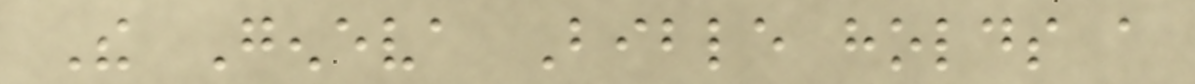The Geneva Bible holds a
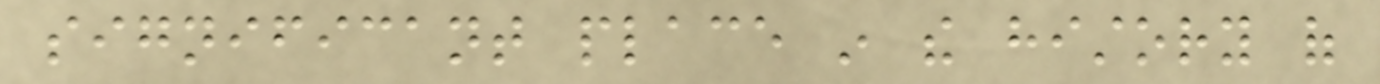significant place in the history of
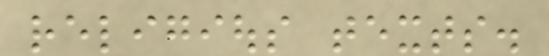religious texts.
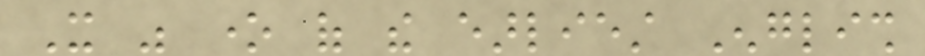It was one of the earliest English
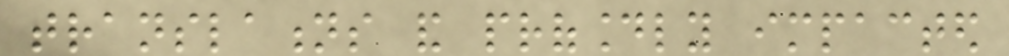translations and profoundly impacted
